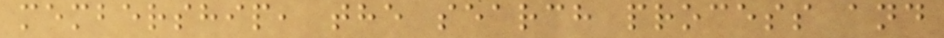membership, the search process and
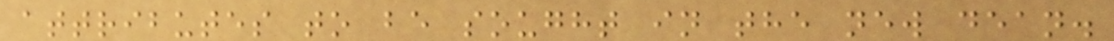attributes to be sought in the new dean.
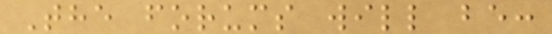The forums will be:
